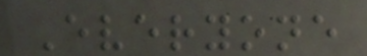Everyone
